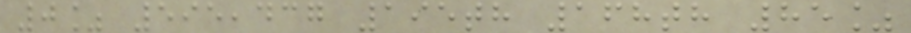0% 595,437 195th 168th 85%
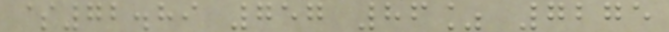$72.89 757 86% 7275
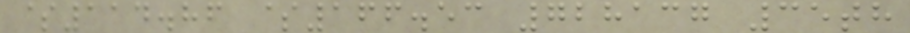$114.86 $166.53 728137 35th
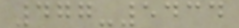477-5434
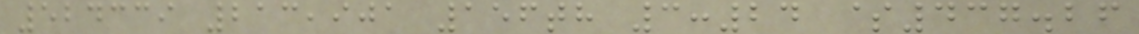524339 213,901 156th 3:24 $437.26
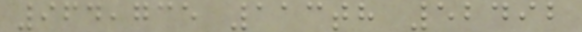964,735 113th 52492
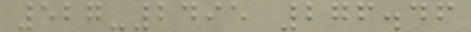527-2495 276.46
